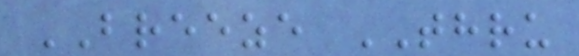BREEZE THRU
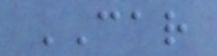CAR
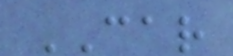CAR
